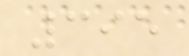395
